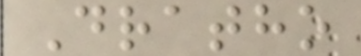Dratho
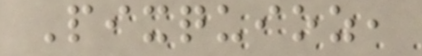Pixquioz,
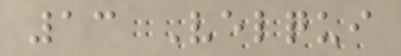13 Velqui
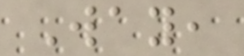Way,
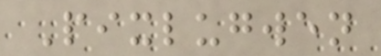Pixlugwen
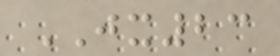JX23
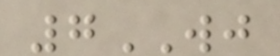7WJ
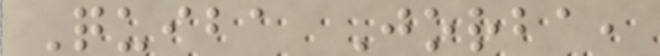Quiba Jorba,
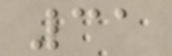31
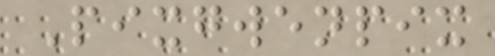Pixgwenpix
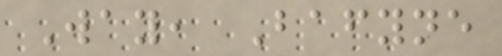Way, Bafyne
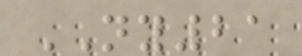NY21
